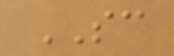SC
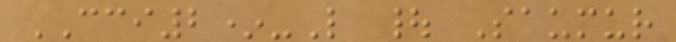CCI2*-L | Saumur
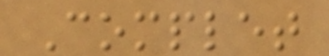Complet
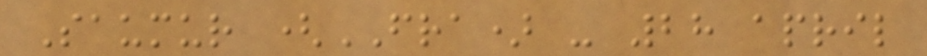Saumur (FRA) - 28 april
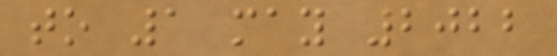to 1 may 2022
